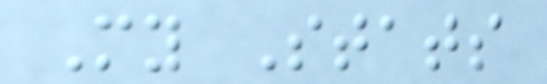My Stats
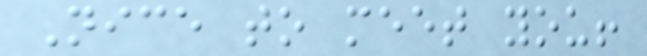Nice to meet you!
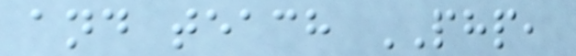and teach PHP,
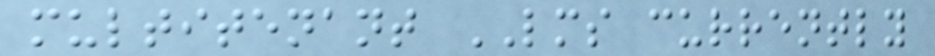multitenant LMS currently
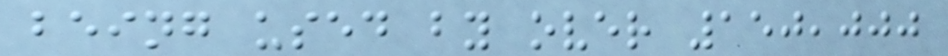being used by over 150,000
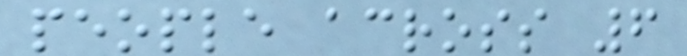people across 6
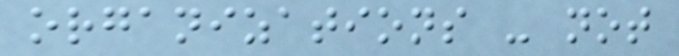organizations - not
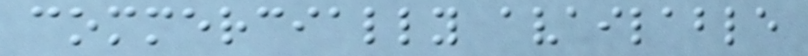commercially available
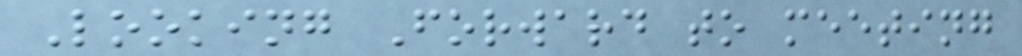Looking Forward to meeting
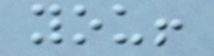you!
